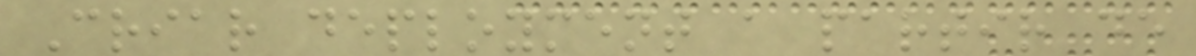Criar deployment a partir de
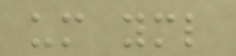um yml
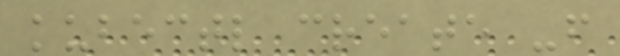kubectl create -f
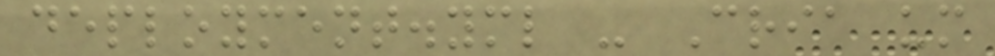deployment.yml - Cria um
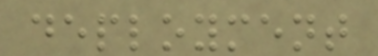deployment
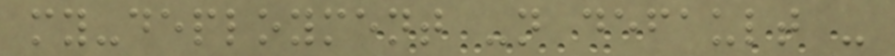my-deployment -n default -
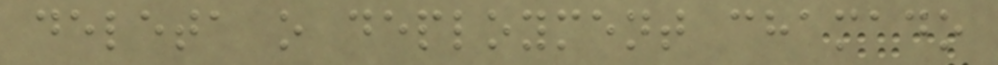deleta o deployment chamado
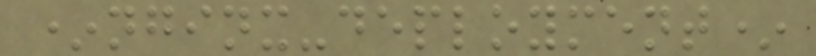*nginx-deployment*
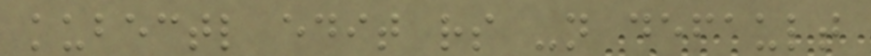kubectl edit rs -n default
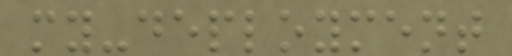my-deployment
